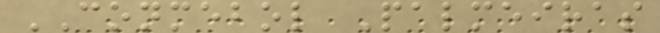CONMEBOL Palmeiras
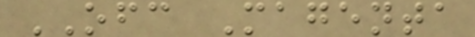OFC Magenta
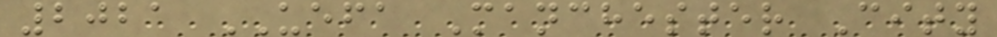2021 UEFA Manchester City
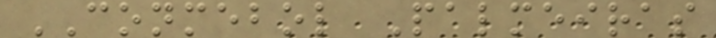CONMEBOL Palmeiras
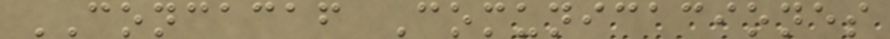CONCACAF Comunicaciones
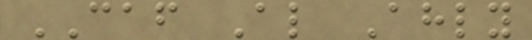CAF Al Ahly
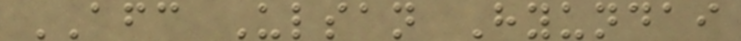AFC Ulsan Hyundai
